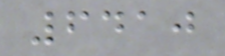6410
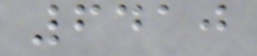6410
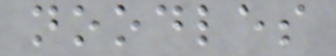noodles
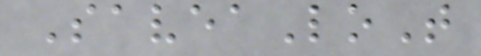SaveaLoT
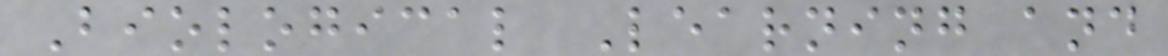Biological Learning and
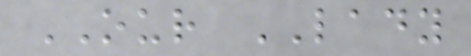OUR LADY
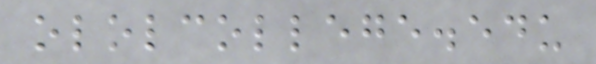ololcollege.edu
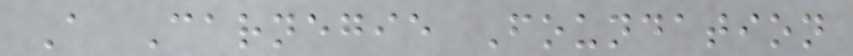A Carnegie Foundation
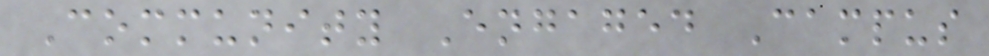Community Engaged Campus
